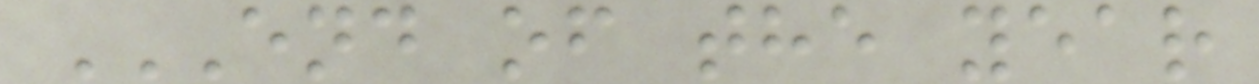END OF THE YEAR
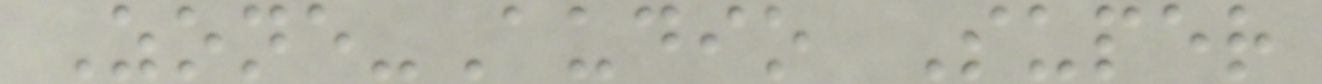Zone-Audio Super
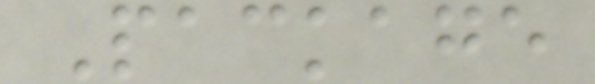Package
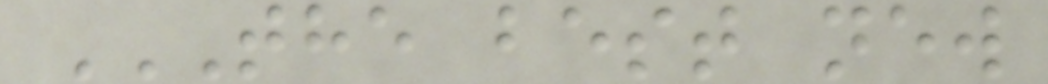THE BEST NEW
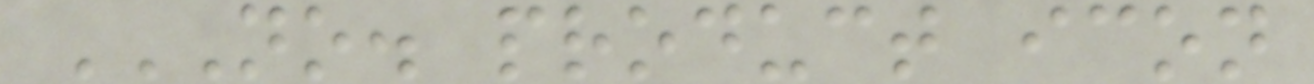NO. PRODUCT ICON
